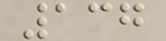137
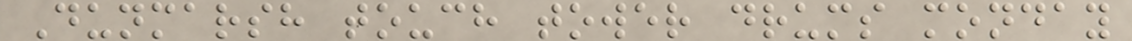Dunmarsh touch tower drums monday
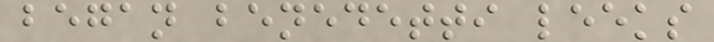began benedetti leeks
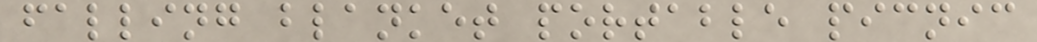falling blanket portable picnic
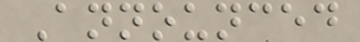Announced
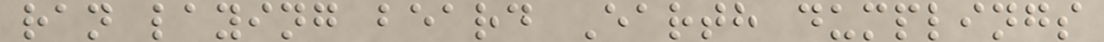ran laying beard Earth dumplings
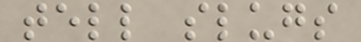tell slugs
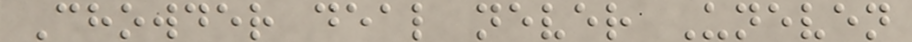Chowder deal never Uneven
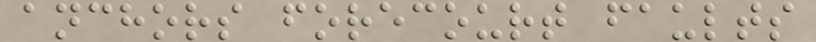anchors forecourt faults
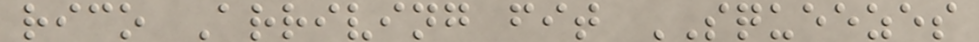rico Arriving fit SQUEEZES
